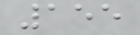155
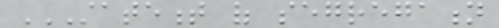STATEMENT OF SEGREGATION
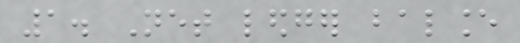1. Net ledger balance
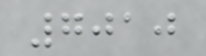7010
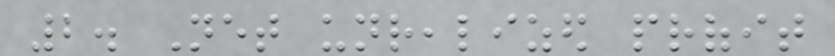2. Net unrealized profit
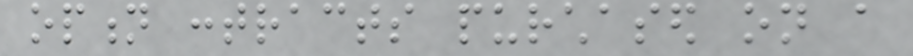option contracts purchased on a
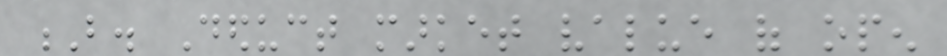B. Deduct market value of open
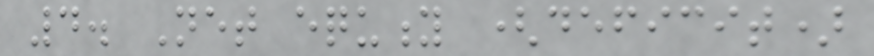4. Net equity (deficit)
